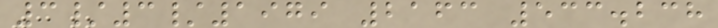3/3/1979 2163 533.238
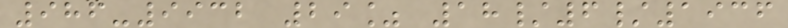986-9932 29% 18/6/1936
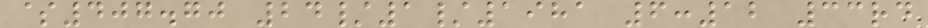$407.70 24/1/1981 6:12 33rd
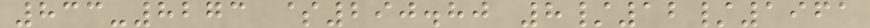833-8273 $290.80 8/12/1961
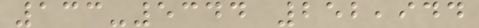133-5344 252,944
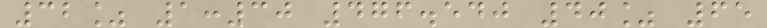32% 1:30 476.540 40% 65
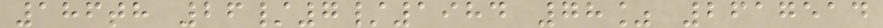186th 26/7/1984 78% 2617514
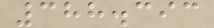388.393
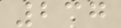237
